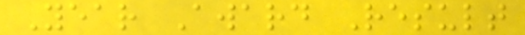Year Award Result
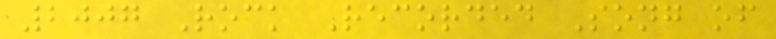2007 Rock Recorded Song of
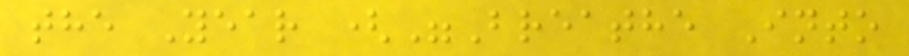the Year ("Breathe Into
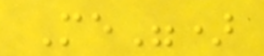Me")
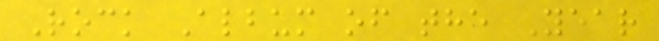Rock Album of the Year
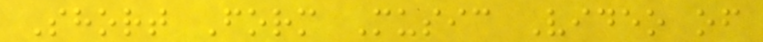Short Form Music Video of
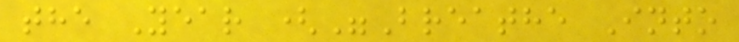the Year ("Breathe Into
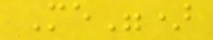Me")
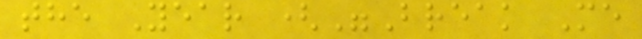the Year ("Break Me
